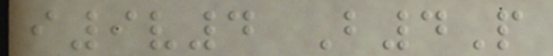i9v4 B4P
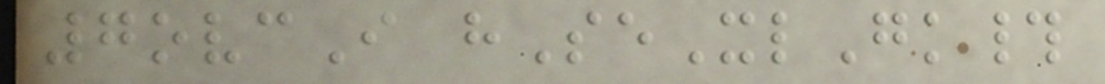7ovcI hSeXlGk#
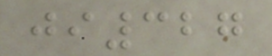ji327
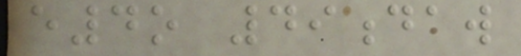e4o 49daw
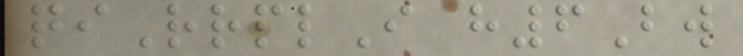qiRrplI h6Bw
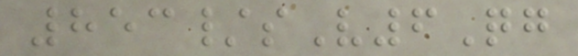853/sV6Qg
